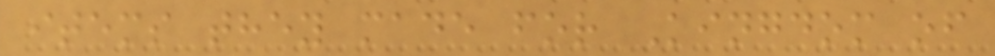items they made for Kingdom of
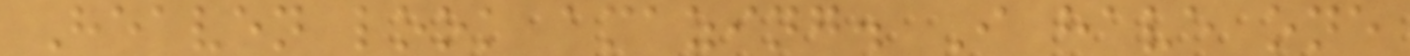Heaven look amazing. I have one
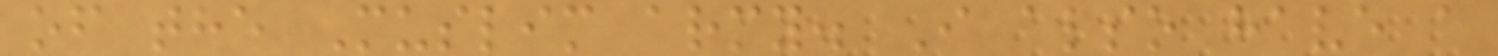of the Muslim army. I also have a
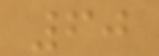60
